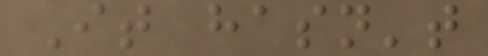It hasn't
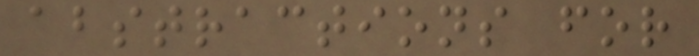abstractions for
